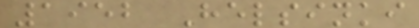1952 Helsinki
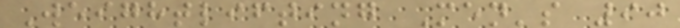Weightlifting Men's 90
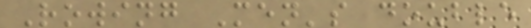Rowing Men's double
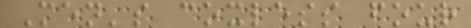Men's coxless four
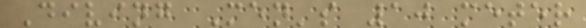Diving Men's 10 meter
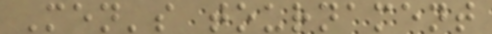Men's tournament
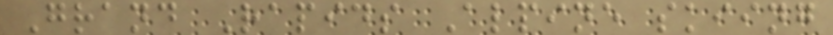Grand Rapids Alpine skiing
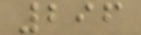296
